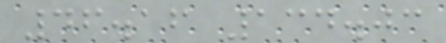46.16 134.03
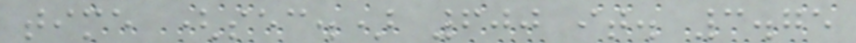time (sec.) 600 it. 3.75
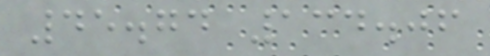45.74 134.06
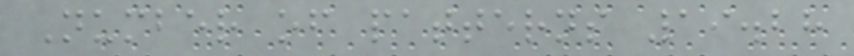Number of patterns 19.28
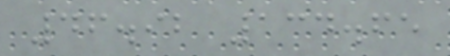46.92 134.65
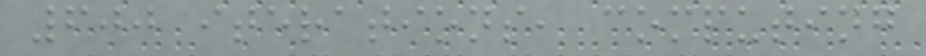600 iterations, computing
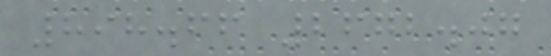898.66 2672.07
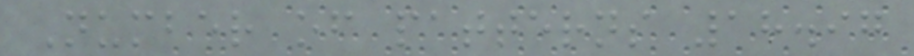Number of patterns 18.97
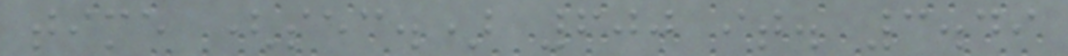time (sec.) 600 it. 3.49
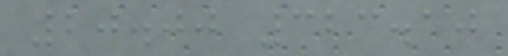20.00 323.10
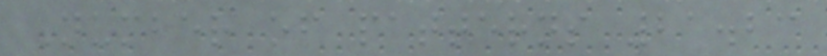Number of patterns 21.23
